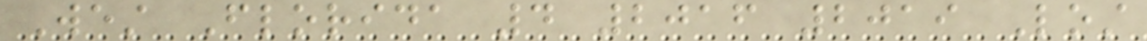West Florida 4 2016 2019 Lost
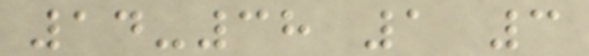14-38 1 3
